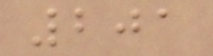201
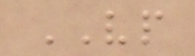VP
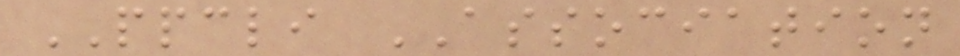PPCLI ASSOCIATION
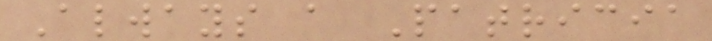Always a Patricia
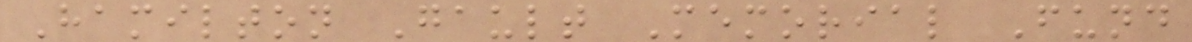Hamilton Gault Memorial Fund
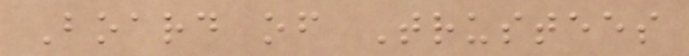Board of Trustees
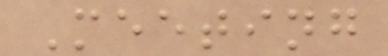Meeting
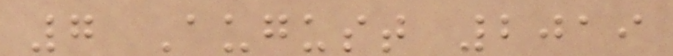7 August 2019
